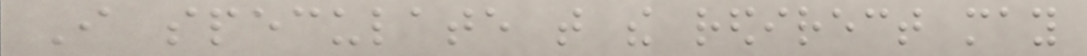I speculate that the redirect may
